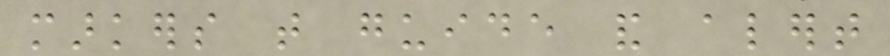markers that guide and alert
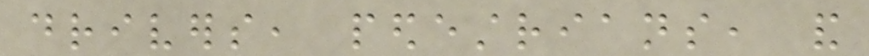drivers, pedestrians, and
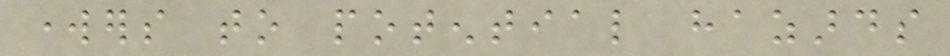workers to potential hazards
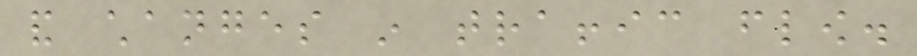and changes in traffic flow.
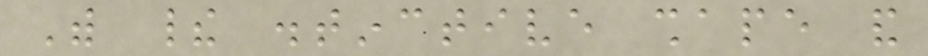With their distinctive shape and
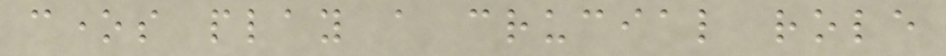cones play a crucial role
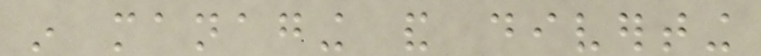in managing and diverting
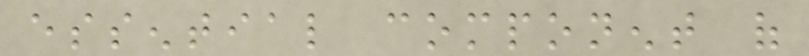essential component of
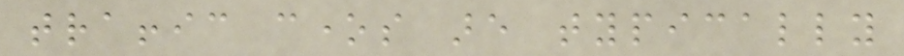traffic cones are typically
